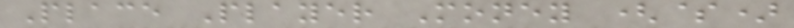Place Player Money ($)
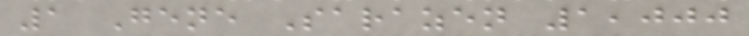1 Gene Sarazen 1,000
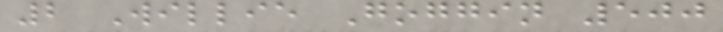2 Willie Goggin 500
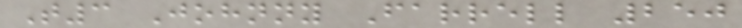T3 Johnny Farrell 250
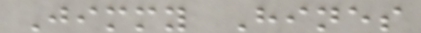Jimmy Hines
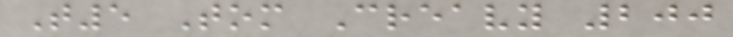T5 Tom Creavy 200
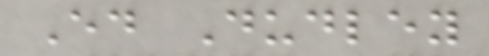Ed Dudley
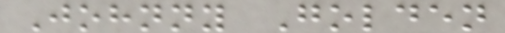Johnny Golden
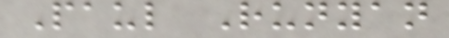Paul Runyan
